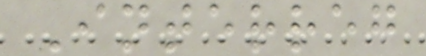Interreg
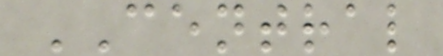CENTRAL
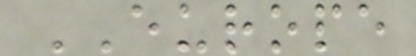EUROPE
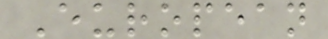European
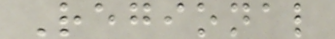Regional
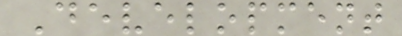Development
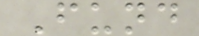Fund
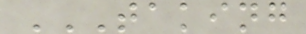TAKING
